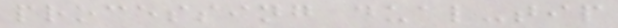processing dual-tip
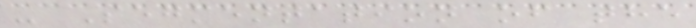- Segmentation of the
